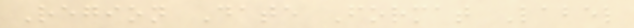Region Date Format Label
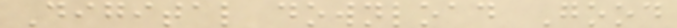Digital download Good
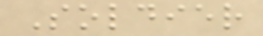Soldier
